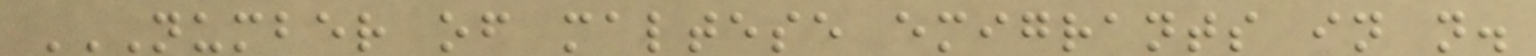NUMBER OF MALTESE EMIGRANTS IN N.
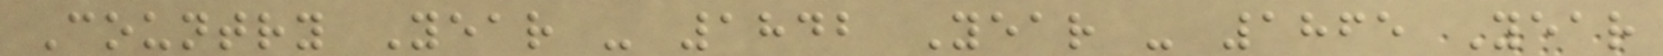Country Year - 1842 Year - 1865 Year
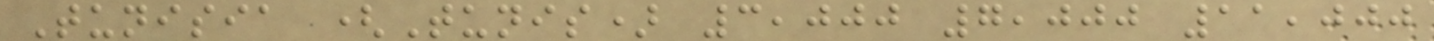Tunisia (Tunis) 3,000 7,000 11,000
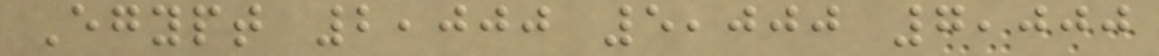Egypt 2,000 5,000 7,000
